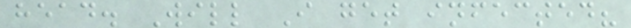head. Will I get infected?
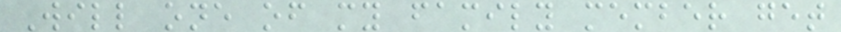Will one of my family member get
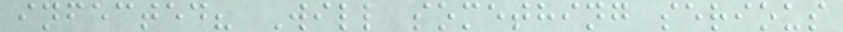infected? Will something serious
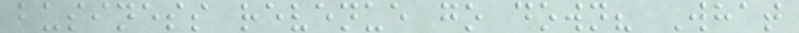business revenue go down? What
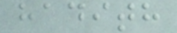hadith
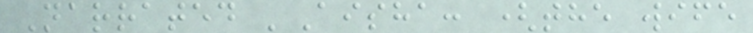Narrated 'Aisha: (the wife
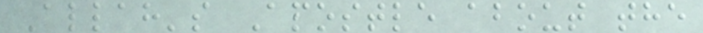Allah's Apostle about the
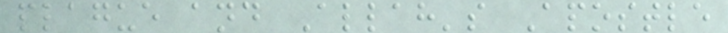plague and Allah's Apostle
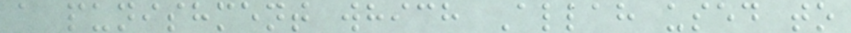a punishment which Allah used to
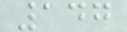147
